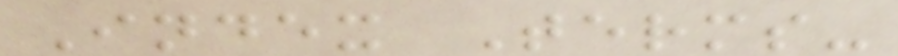Index Terms-
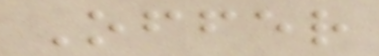Offer
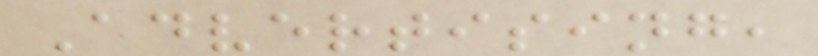Advertising,
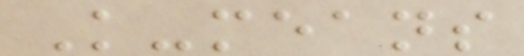K-means
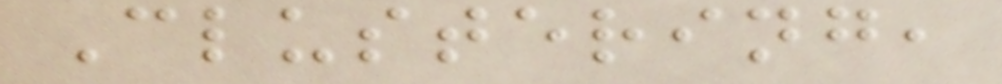Clustering,
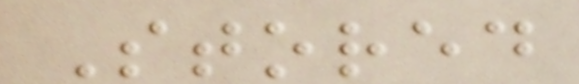Stored
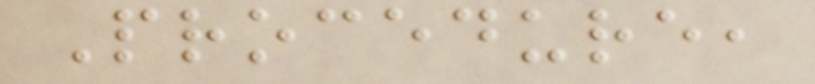Procedure,
